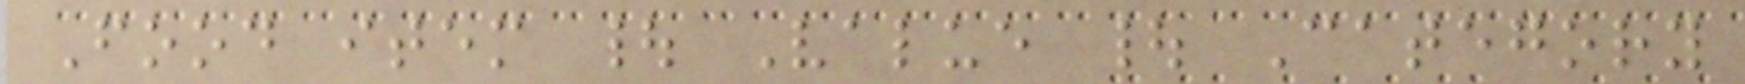Food item | Value | Category
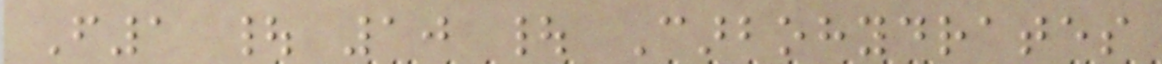F1 | 10 | Carbohydrates
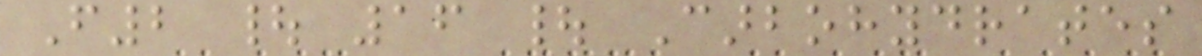F2 | 16 | Carbohydrates
